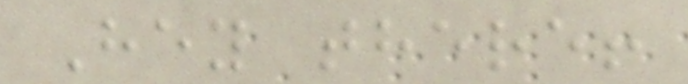Hey there!
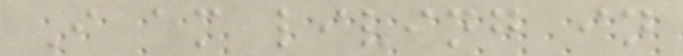I am living in
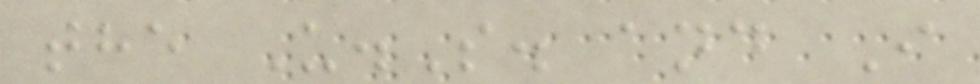the U.S. and I
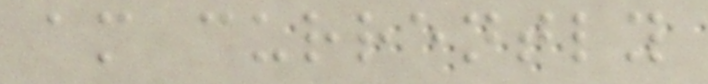am currently
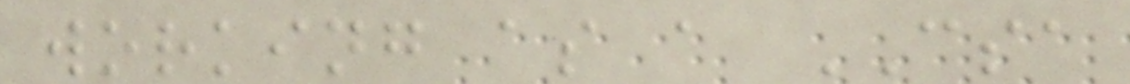working as a CSA
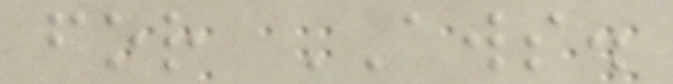for AWS.
